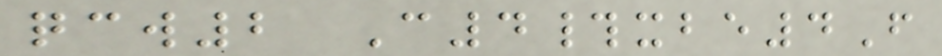qcw2 C4#xbe4F
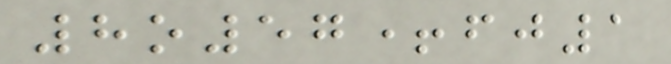8o57+fj1
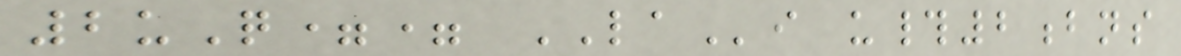2uQ== LAi u#2bns
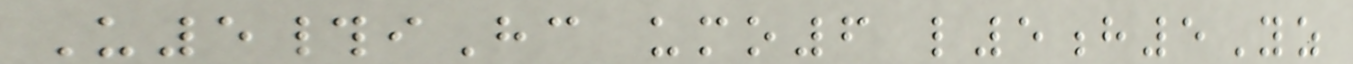U5#iHc umo6 l5h5Yz
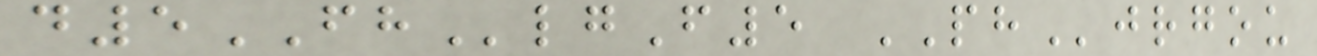d5FHlgF5 PHjrgou
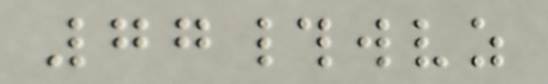77#wvz
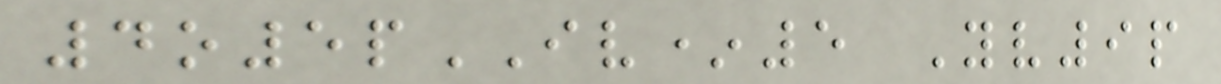4o5pIV*5 Yv9p
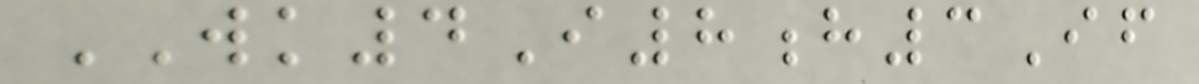WK4I8h3If
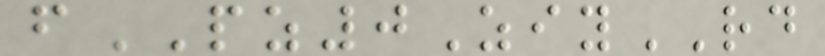fPZ0ZiyRD
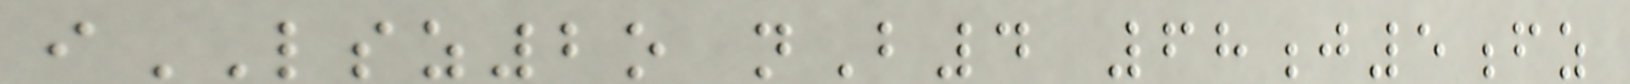iLSZ2o nB4 68j5fz
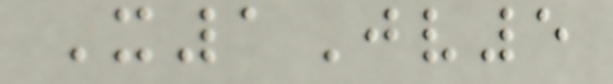X1Jv5
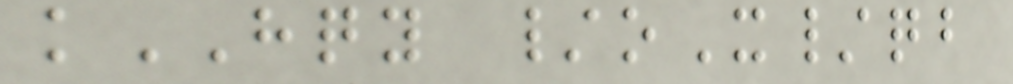kHQY /oX/qb
